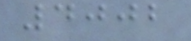4002
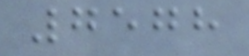7578
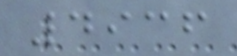4936
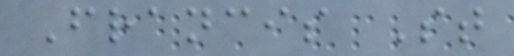Francis St
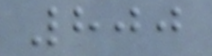800
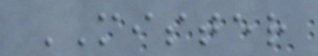MISTER
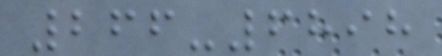266-6898
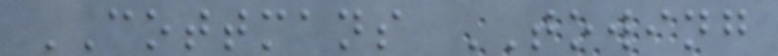COTTMANS TOWING
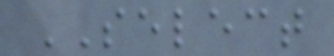SELECT
